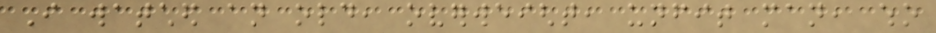I watched an old, overweight, unfit man, who
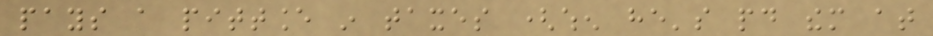pays a pittance in taxes (when he's paid them at
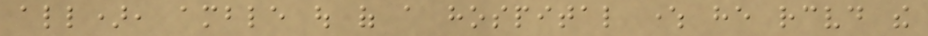all), amble out of a hospital where he received the
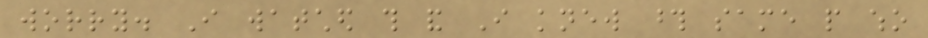worry. I watched this and I knew those same people who
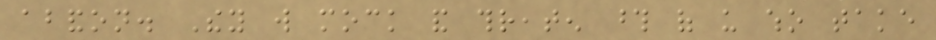abandon. They will mock and threaten those of us who take
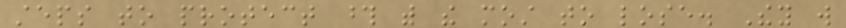steps to protect those with the most to lose. They will
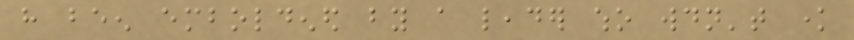have been emboldened by a leader who wouldn't know
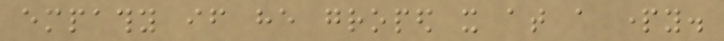empathy if he groped it at a party.
